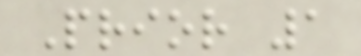Prior 1
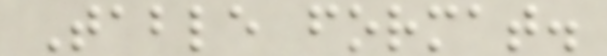Table format.
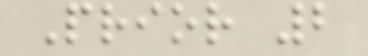Prior 2
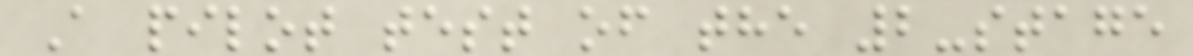A pilot test of the 2-stage
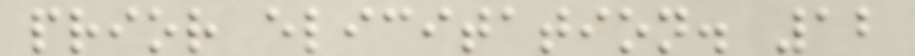prior elicitation. 12
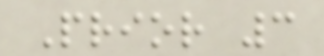Prior 3
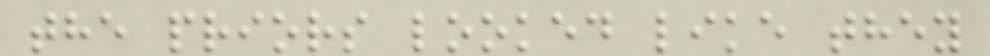the priors looked like they
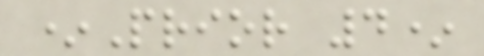*Prior 4*
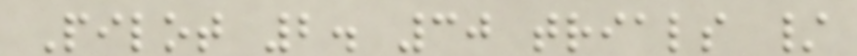Pilot 2. 30 trials /
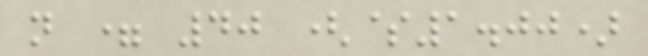n = 40 ($1.00)
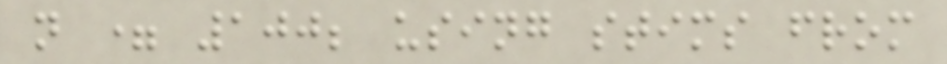n = 100; using stims from
